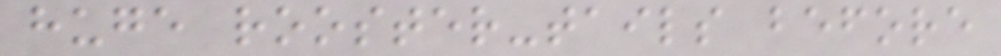huge rooster-tails before
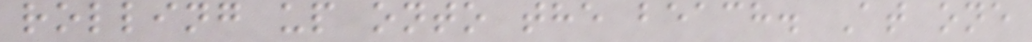rolling up onto the beach. At one
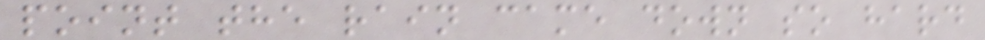point the rain came down so hard
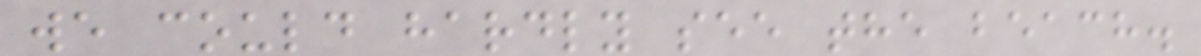we could hardly see the beach.
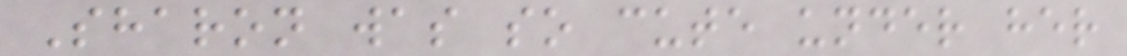Sharon was so cute under her
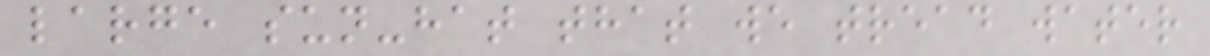large sun-hat that we tread water
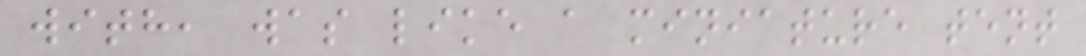with, was like a miniature tent
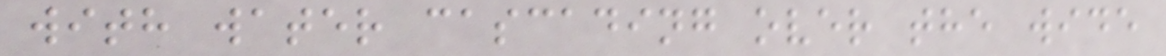with water cascading over the wide
